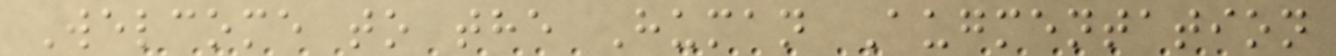Welcome to the Human Augmentation
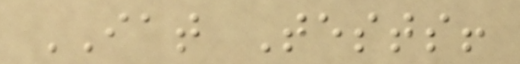IAT Tests!
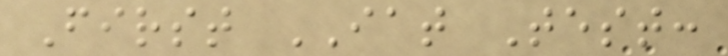First IAT Test:
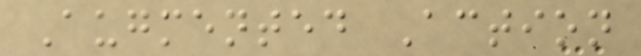Augmented Action
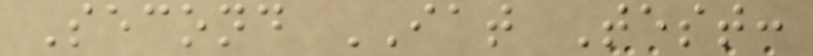Second IAT Test:
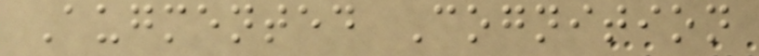Augmented Cognition
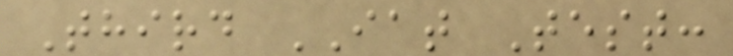Third IAT Test:
